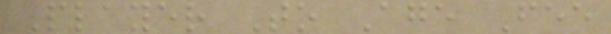Player To Age Fee
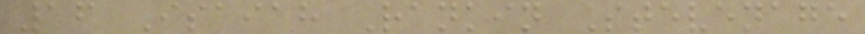16 Isaiah Rankin Stevenage
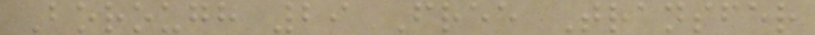Borough 29 Free Transfer
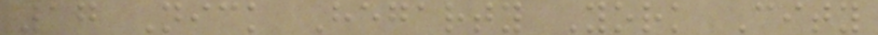17 Nick Hegarty York City
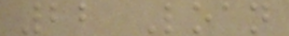22 Loan
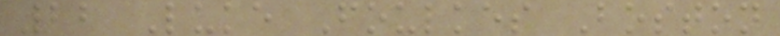22 Luke Foulkes Boston
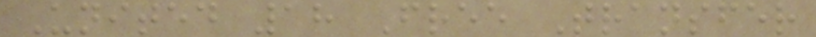United 18 Free Transfer
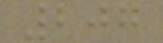207
